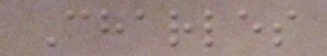Charles
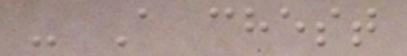- A chest
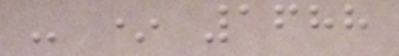- * 1688
